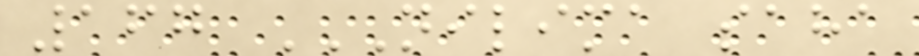167 NILIMA SAHA
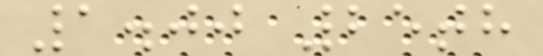1.00 25th
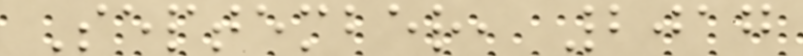September, 2017
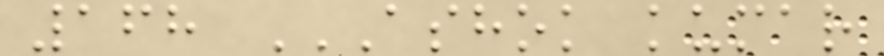168 ASHOK KUMAR
